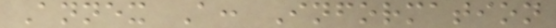Annex A: Information
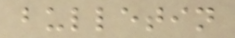bulletin
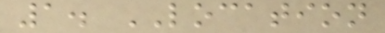1. LOCATION
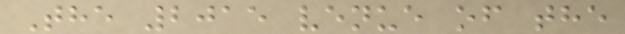The 2015 venue of the
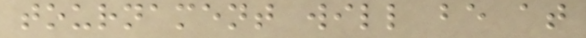tournament will be at
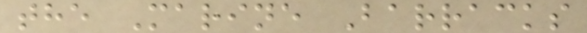the Marine Barracks
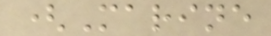(Marine
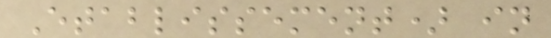Etablissement) in
